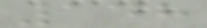148
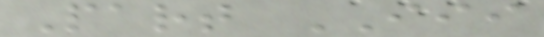Part III
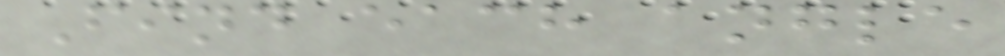Find each angle
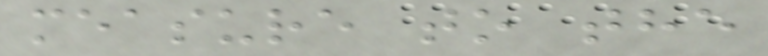measure to the
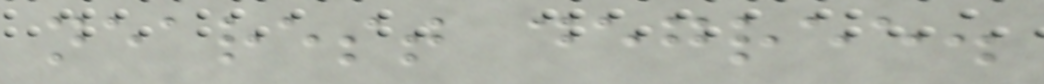nearest degree.
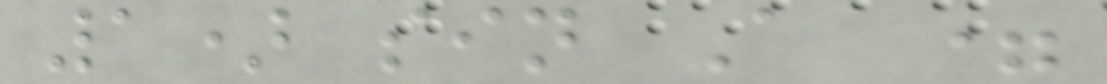1) sin A =
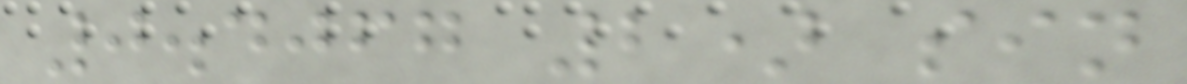0.4067 2) sin
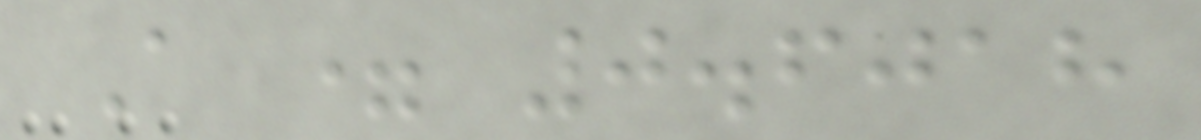A = 0.6018
